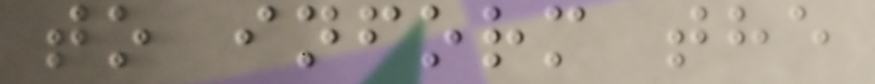to inform the
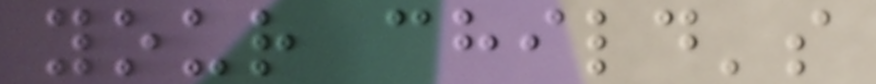your child's
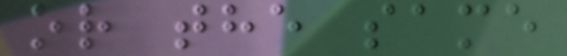or the same
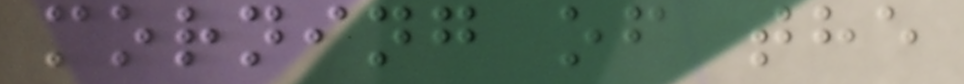morning of the
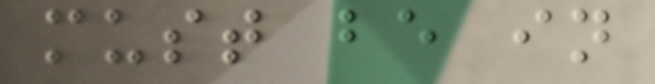must be in
